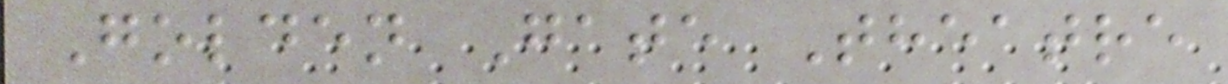Golden Gate Theatre
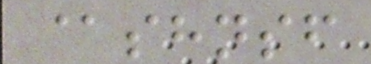@shnsf
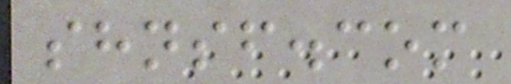shnsf.com
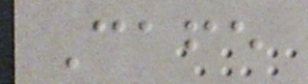Cafe
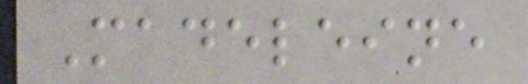Madeleine
